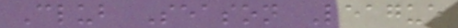Club Season League
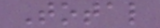Total
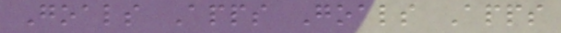Goals Apps Goals Apps
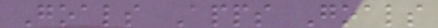Goals Apps Goals
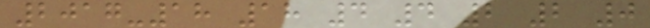2017-18 18 4 4 2 2 0
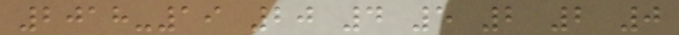2018-19 20 4 5 2 2 0
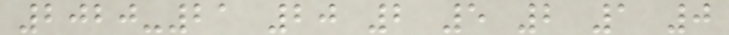2020-21 20 2 5 2 1 0
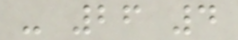- 26 4
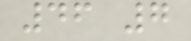46 7
